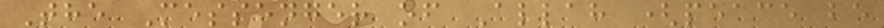The Messenger of Allah (peace be
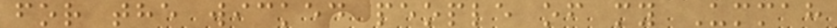for the wicked people of my Ummah
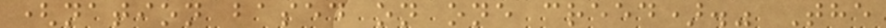(nation based on one creed)." The
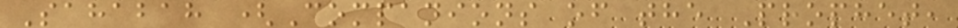Sahabah (Companions of the Prophet,
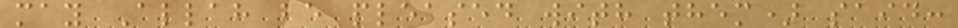may Allah be pleased with them) said:
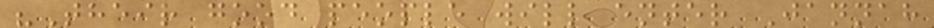"Their good people will enter Jannah
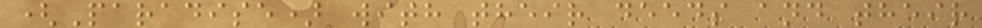(Paradise) with their deeds and their
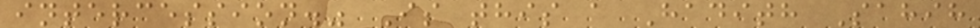intercession." Is this a Hadith Sahih
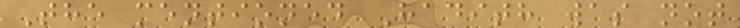The mentioned Hadith was not
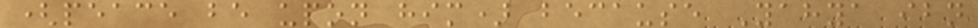(peace be upon him) because Yahya ibn
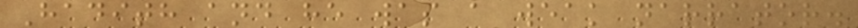Hadith and he was a weak narrator.
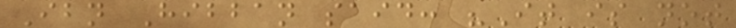Ibn Hibban said: "It is not
